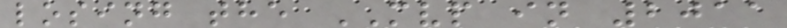losing the MVP in 2011
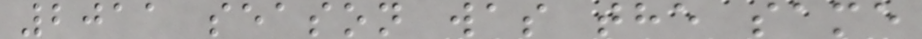2011 season was the same
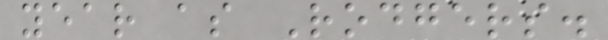year as Rodgers.
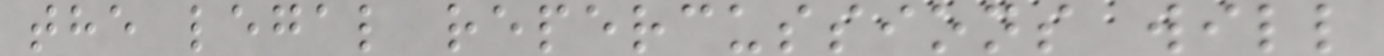the legal repercussions will
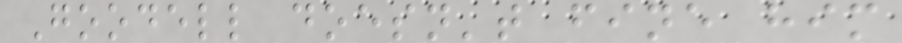Goodell doesn't fine him
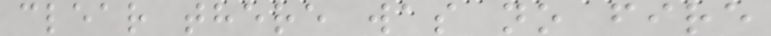clear there was no fire
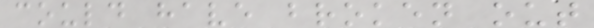could have broken out
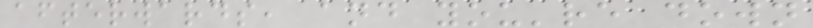afterwards, and you're down
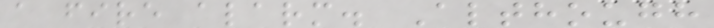a fire alarm. Although
